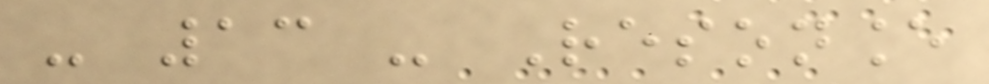- 13 - Resonance
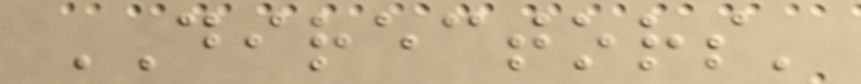DIRECTORS'
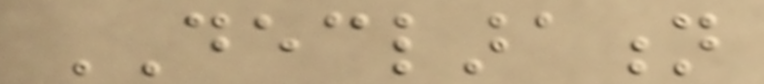DECLARATION
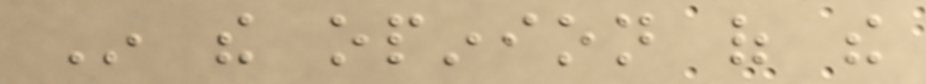In the opinion of the
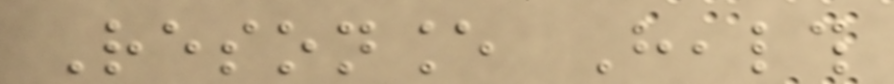Resonance Health
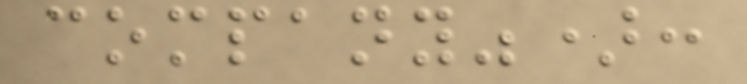company"):
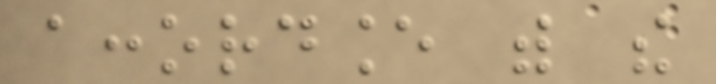accordance with the
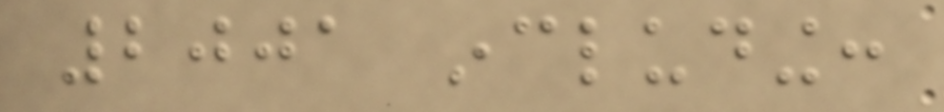2001 including:
